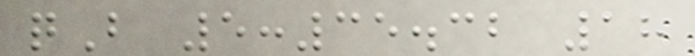qB 5:35.32 18
